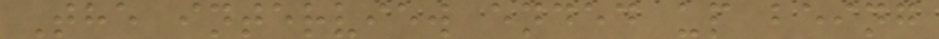The interview ended up being
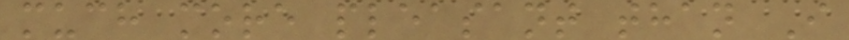much more pleasant than I
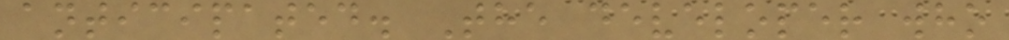anticipated. The developer who
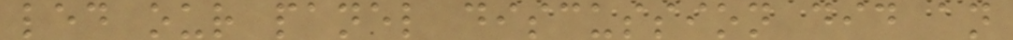led our panel discussion did an
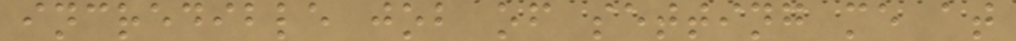incredible job of setting me at
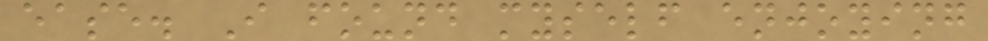ease. I found myself enjoying
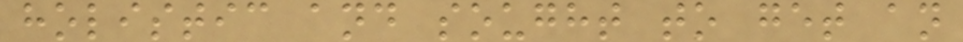holistic and sought to get an
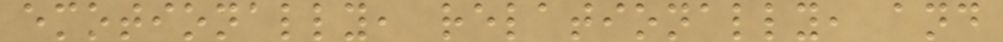emotionally, relationally, and
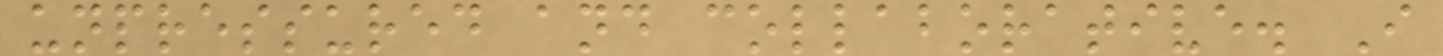unpressured and collaborative. I
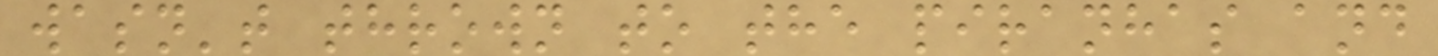wasn't thrown to the piranhas and
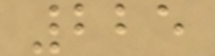225
